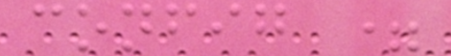config =
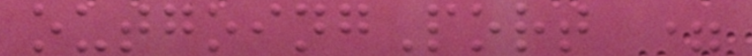outgoingPort =
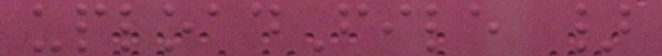uploadFile }
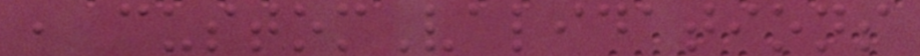, customValidations
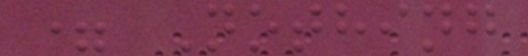= Nothing
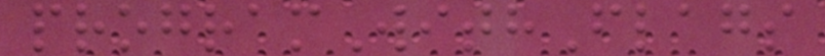programWithFlags
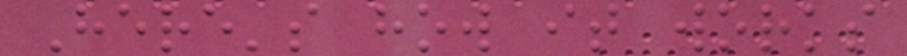Here's how it works
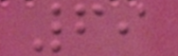69
